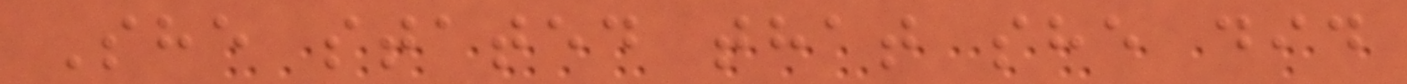She stated that she did
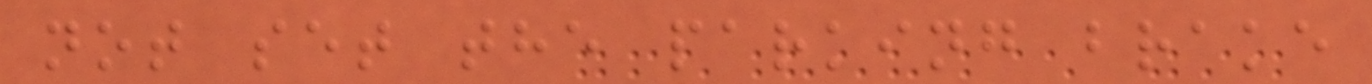not set the parking brake
